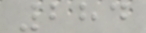284
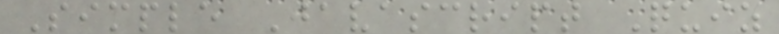Simple Javascript Quiz
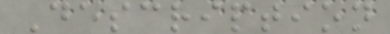Description
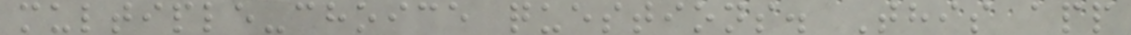multiple-choice questions. This app
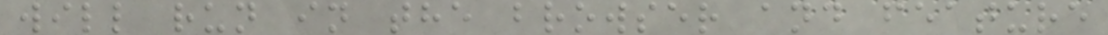will run in the browser and feature
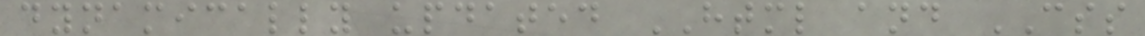dynamically updated HTML and CSS
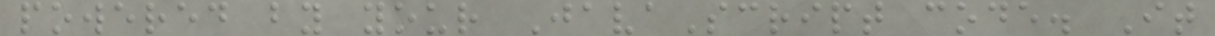powered by your JavaScript code. It
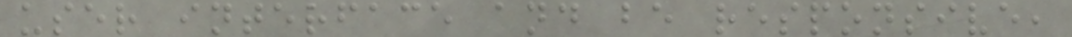user interface and be responsive,
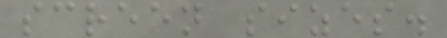screen sizes.
